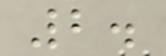2.
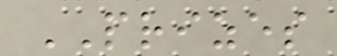PRIZES
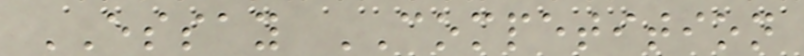ESSAY COMPETITION
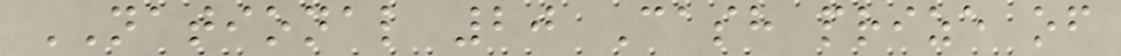NATIONAL 20 Cash prize of
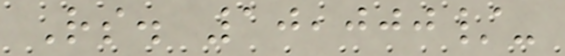Rs. 10,000/-
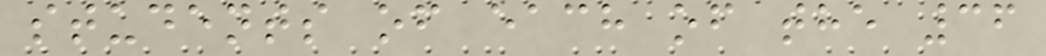students of each of the 36
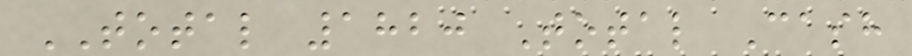TOTAL 1820 Total Cash
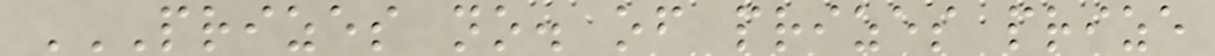PRIZES NO. OF PRIZES PRIZE
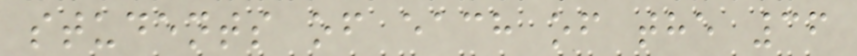students of each of the 36
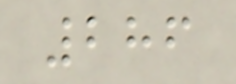286
